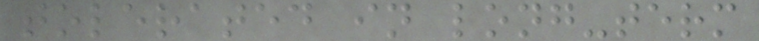tolerated in long-term
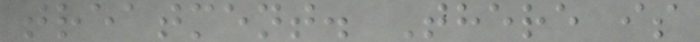treatment. There is
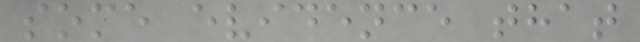some evidence that
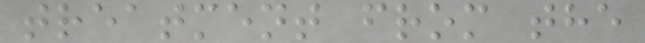treatment from the
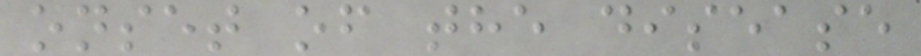onset of the disease
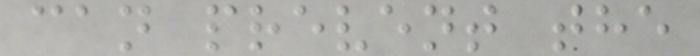can prevent the
